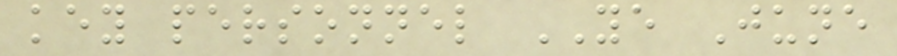key personnel YE June
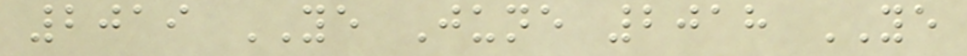2019 YE June 2018 YE
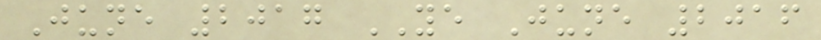June 2017 YE June 2016
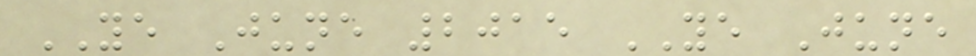YE June 2015 YE June
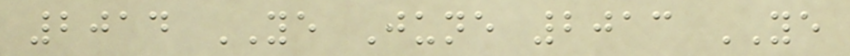2014 YE June 2013 YE
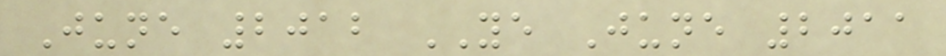June 2012 YE June 2011
